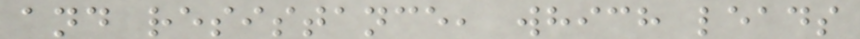and resistance, which leads
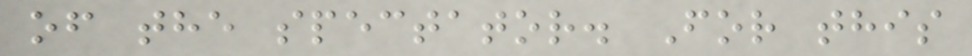of the spectator. For this
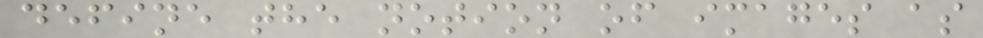define the notion of images as
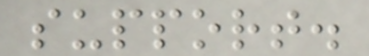support.
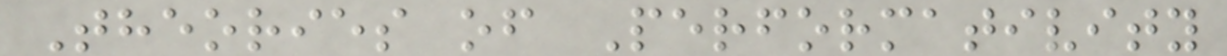Theories of Performativity
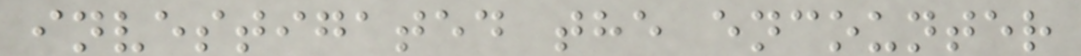investigated the encounter
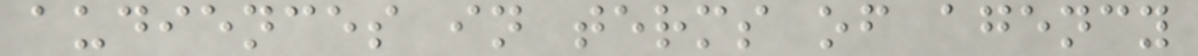audiences in terms of agency
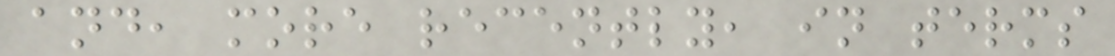and, more recently, in terms
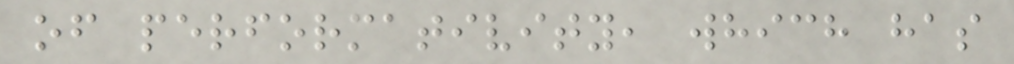of performativity, which has
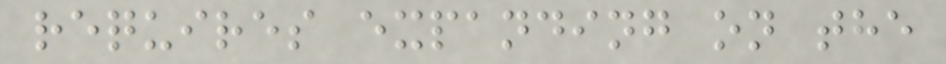requires expanding on the
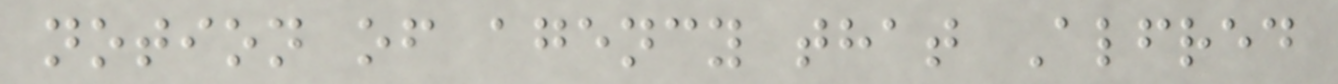notion of agency that Alfred
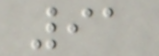91
